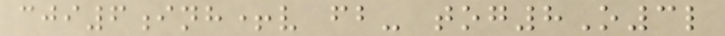cji6inh+v fb- tog8O3l
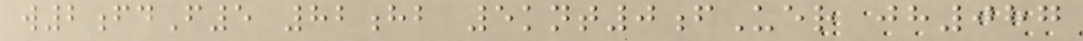w2fdF5 82hb 5knt0fUer jh087
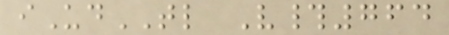iUdTL V#764
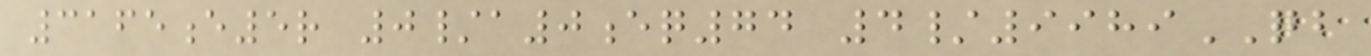3165e5r 0/a0eq74 4/9989QB
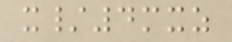x/4mxz
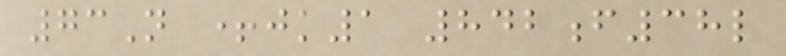73N +jk1 842f38l
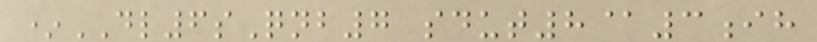*DL6sQnb7 sdut8@3ih
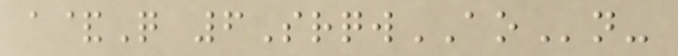a&Q 6SrqwAOn-
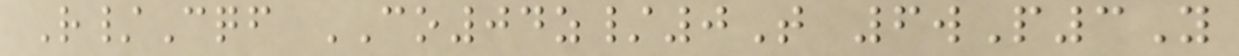R/Cqf CO04z/0T 6wP3Y
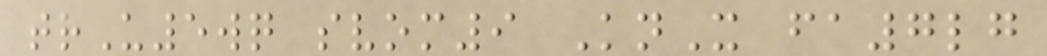trU5wq svom9 KnX fa7lg
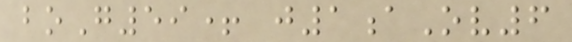boG59+ j1aOv6
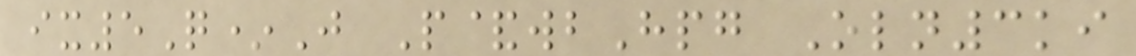ix5Q*J P&wbHpg Oln3ki
